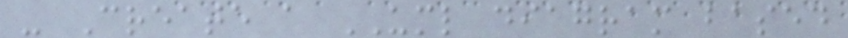- Create a UML diagram based
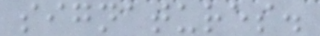signatures.
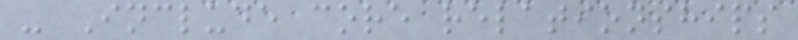- Include core relationships
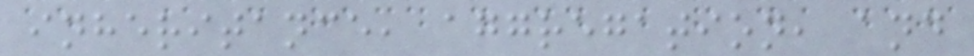inheritance, aggregation, and
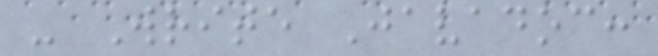- Write Javadoc:
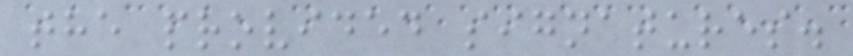the provided signatures.
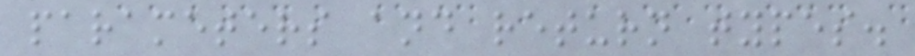parameters and return types.
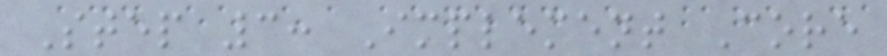Step 3: Implement Core
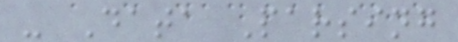- Data Parsing
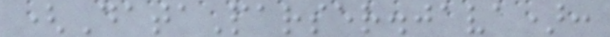(DataParser.java):
